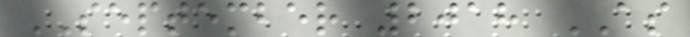SEPTEMBER 2018 AS
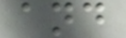and
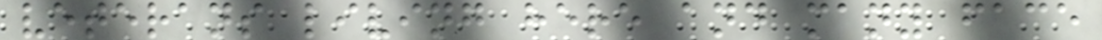veterans living here and many face
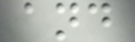and
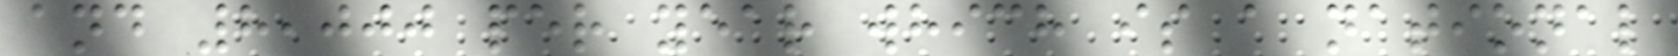and 8,000 per year which is a national
